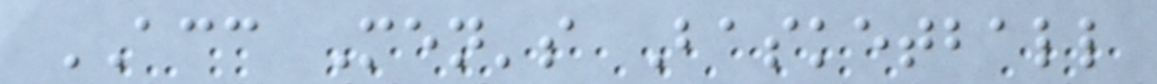ACC Men's Basketball
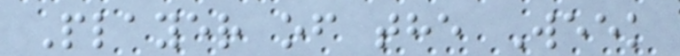Player of the Week
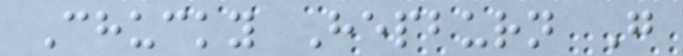Chucky Hepburn G
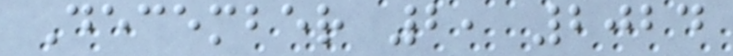December 2, 2024
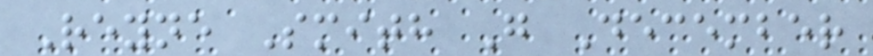Reyne Smith G December
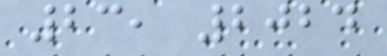23, 2024
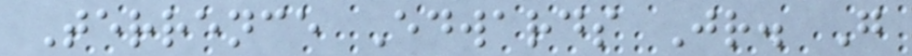Terrence Edwards Jr. G
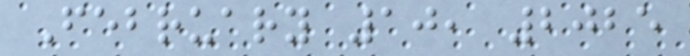February 10, 2025
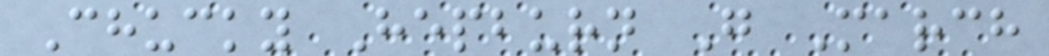Chucky Hepburn G March
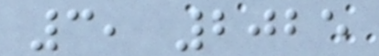3, 2025
